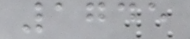1745
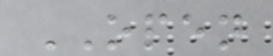OPEN
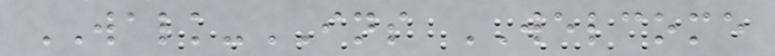WALK-INS WELCOME
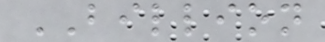BILLION
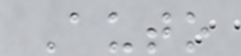Auto
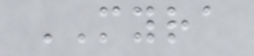MYRA
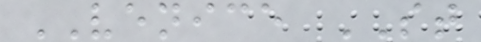VENICE ST
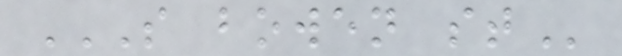S BOWEN ST
